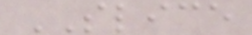SLICE
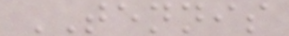TENNIS
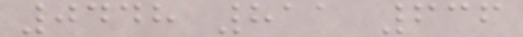0448 811 636
